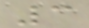3
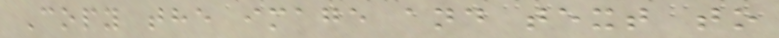Copy the image and text to
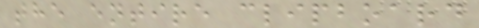the entire clipboard
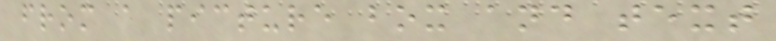from a picture box and text
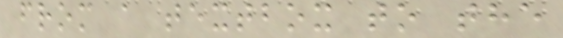from a textbox to the
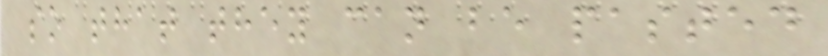so that they can be pasted
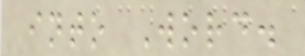into Word.
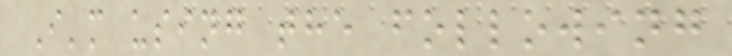I'm using the following
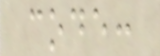code:
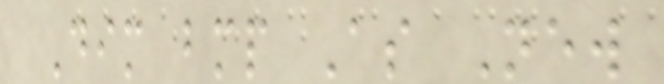Dim bmp As New
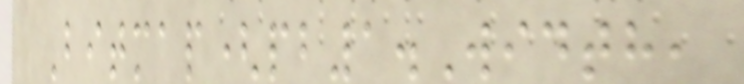Bitmap(pb1.Width,
